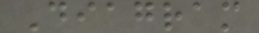Diagram
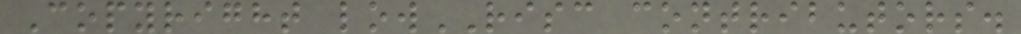Copyright lowRISC contributors.
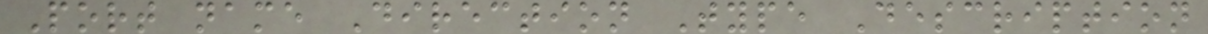Port name Direction Type Description
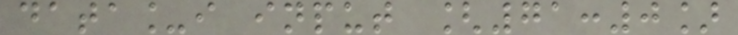data_i input [71:0]
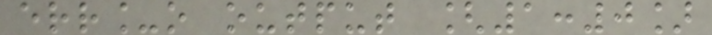err_o output [1:0]
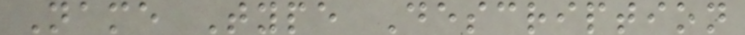Name Type Description
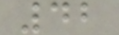42
